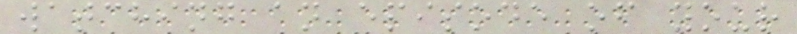watching an episode of your
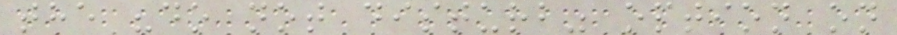the "do not disturb" option on
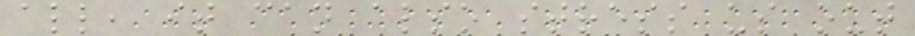all, it can also stress us out
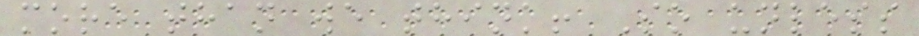more than we think! So unless
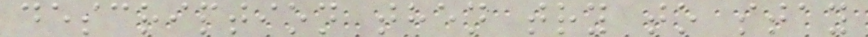description then try to stay
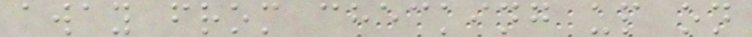away from checking up on
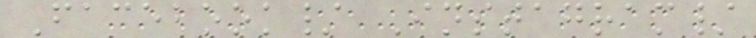Facebook/ Instagram/
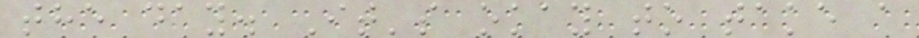the day. It's okay to take a
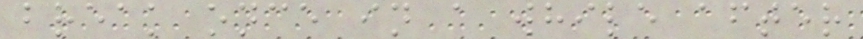break once in a while after
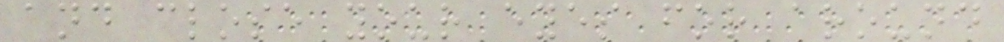and close your eyes for around
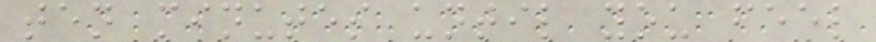ten minutes until you feel
